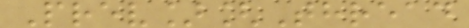Prev][Thread
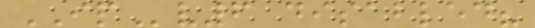IPv6 disabled?
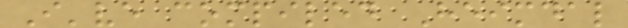I've compiled Heimdal
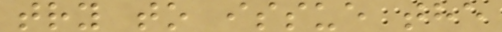try to issue the
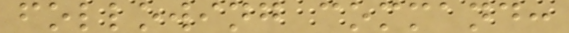following command:
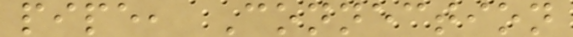pipe, Connection
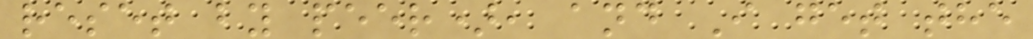reset by peer), and I get the
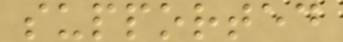supported
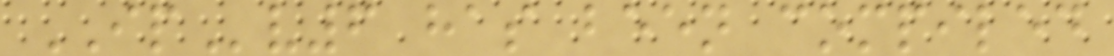IPv6 has been compiled
